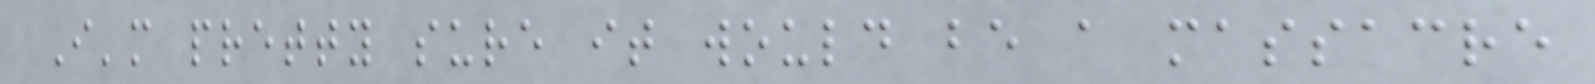I'm pretty sure it would be a massacre
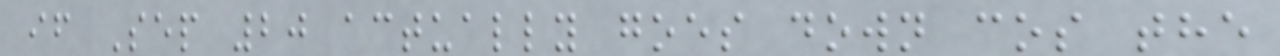if Sep 20 actually goes down cos the
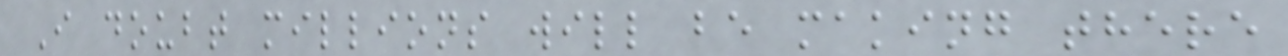I doubt millions will be making there
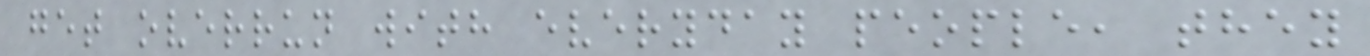get overrun with everyday people, they
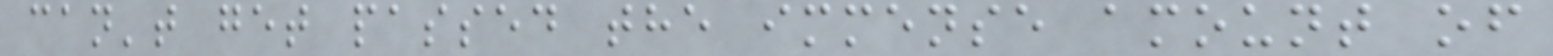can't get passed the immense amount of
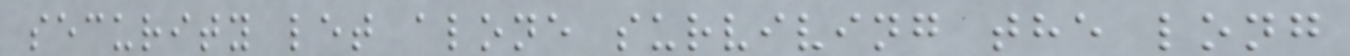security let alone surviving the long
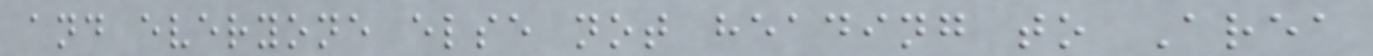and everyone else not heading to Area
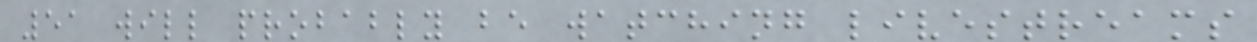51 will probably be watching livestreams
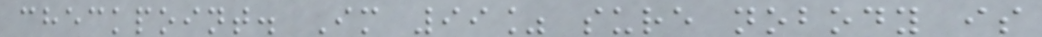checkpoint. Im 99% sure nobody is
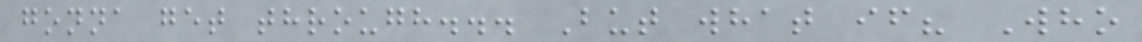gonna get through... But what if? Who
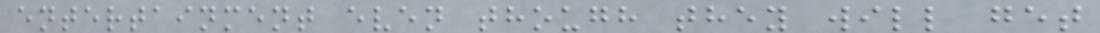entertainment even though they will get
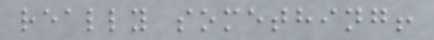really something!
